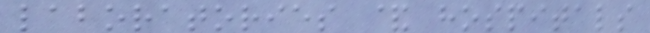laboratories & hospitals
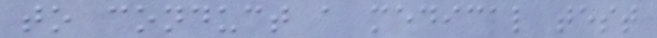to conduct a medical test
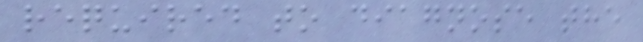required to diagnose the
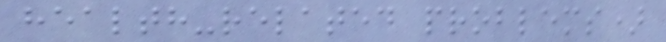health-related problems)
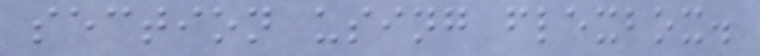section using flexbox.
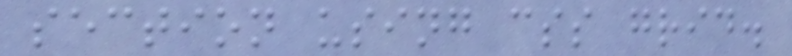section using css grid.
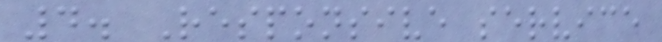4. Responsive service
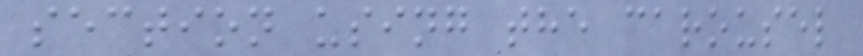section using the carousel
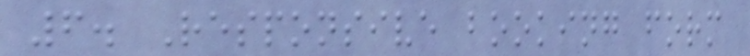6. Responsive booking form
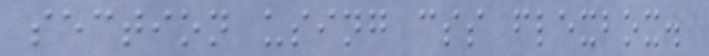section using css flexbox.
